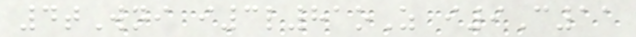4tWni i3l81oZ i9C11
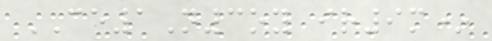CE1N3oy ir9m*
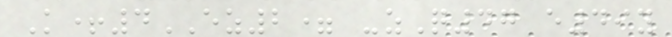K+4EZ2= -zQ47 e49y
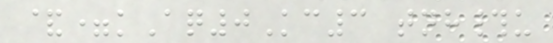&=kAq0Kc3 tnh#u
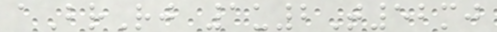aBrRj 1u2T52mj
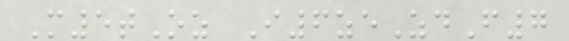M5tOz I6zeZdF7
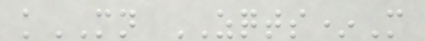kMN ZQTS*M
